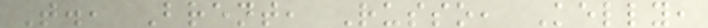T., Brent, Russo, Kelly,
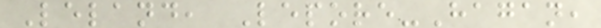Leland, Lepore-Hagan,
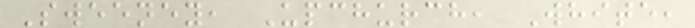Sweeney, Upchurch, White,
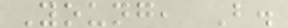Young, B.
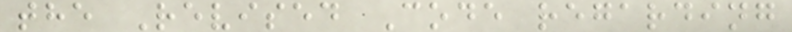the Revised Code regarding
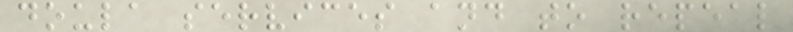doula services and to repeal
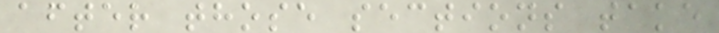after those sections take
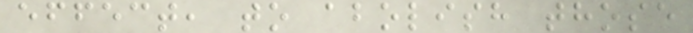effect, to abolish those
